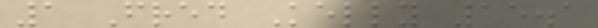1 Fred Kelly 15.1
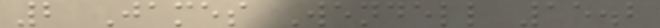2 James Wendell 15.2
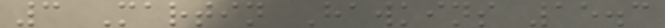3 Martin Hawkins 15.3
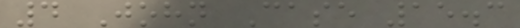4 John Case 15.3
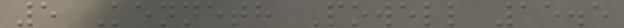5 Kenneth Powell 15.5
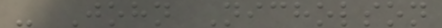- John Nicholson
